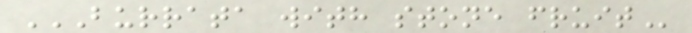BURRATA WITH STONE FRUIT
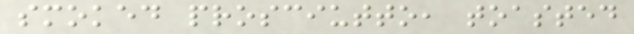smoked prosciutto, toasted
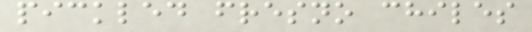pickled fresno chiles
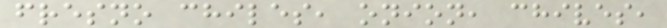fresno chiles, onion, chives,
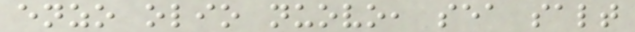enzo olio nuovo, sea salt
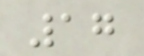17
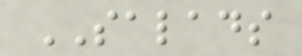SALADS
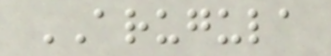ARUGULA
